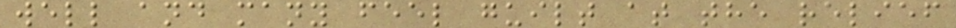well and many feel guilt at the relief
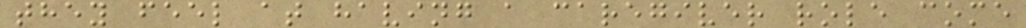they feel at having a caregiver role come
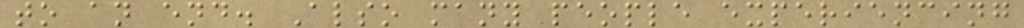to an end. Also many people experiencing
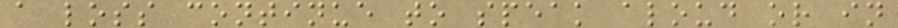a loss continue to speak aloud or in
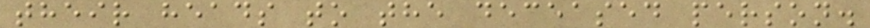their heads to the deceased person.
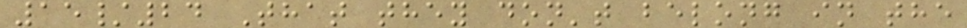15/24 That they don't belong in the
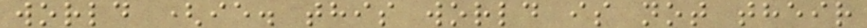world (ie. this world is not their
